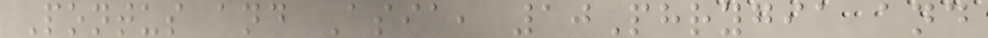Pontus and Asia, 10Phrygia and
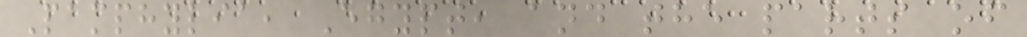Pamphylia, Egypt, and the parts of
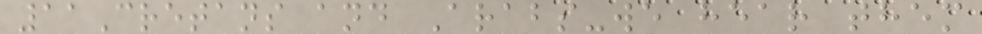11Cretans and Arabs-we hear them
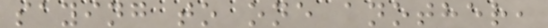saying to one another,
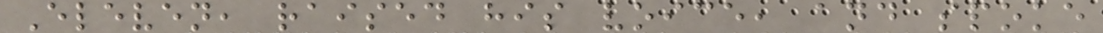Eleven, raised his voice, and spoke
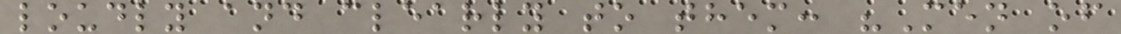loudly and clearly to them: "Men of
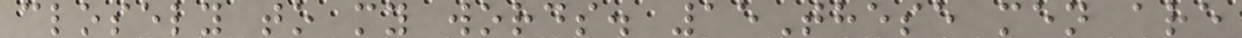closely to my words. 15These men are
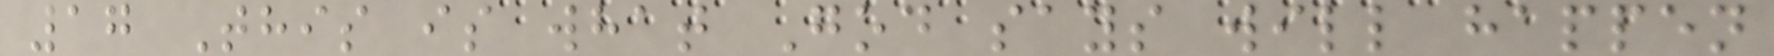17 This is what God says will happen
